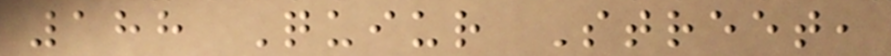188 Quiur Street,
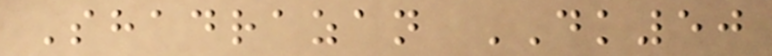Shadrazan DK50
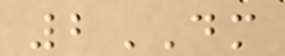2DM
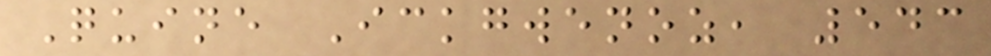Quine Ickgwenoz, 543
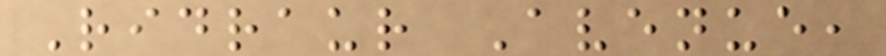Ridraur Avenue,
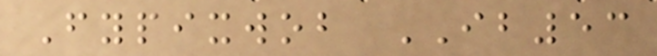Fypixwob IB53
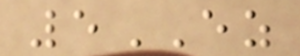5EZ
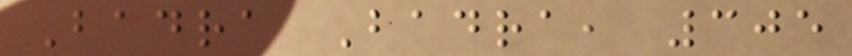Badra Badra, 305
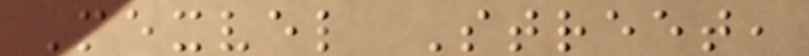Mexvel Street,
